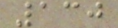130
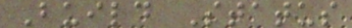Build Status
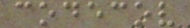codecov
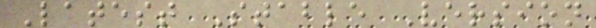Latest Stable Version
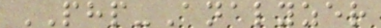PHP-Analyzer
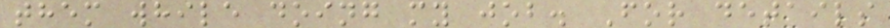them while doing my job. For details
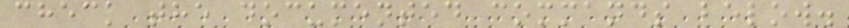check the documented commands below.
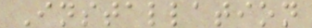Installation
